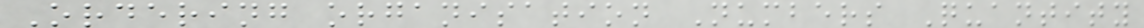Ordering organisation Numbers Quantity
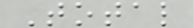Total
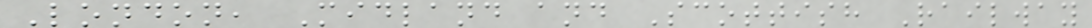London, Midland and Scottish Railway
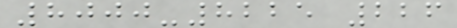8000-8225 226
